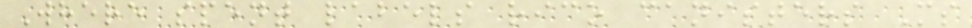Where spent labels rico canisters Ms
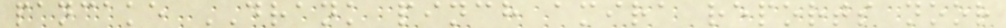pancake DRANK pinch amira reports noor
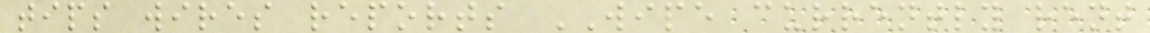tips wires reports WIPE currently rent
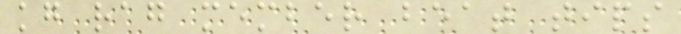kg rag member beat tips
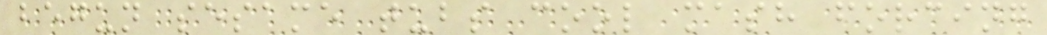begun sesame tubs cool mash forcing
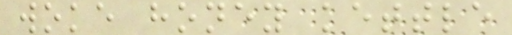woke honey kettle
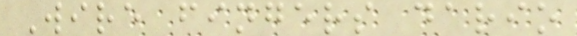Wire fingers dario
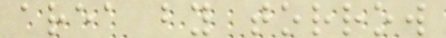area by torrow
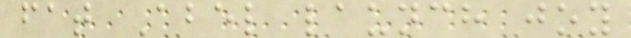fat Abel launch joy
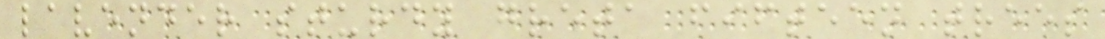lavender sturdy greta fifteen trees
